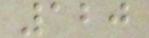120
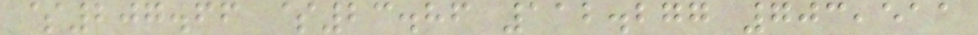$207.66 $23.86 112.277 703,511
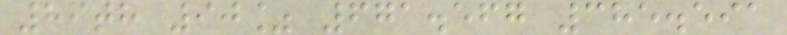89th 90% 671.567 385.591
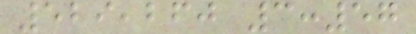529,260 3:57
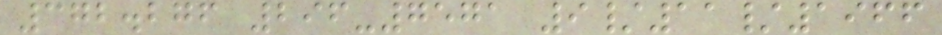372.276 296-7571 9/11/1966
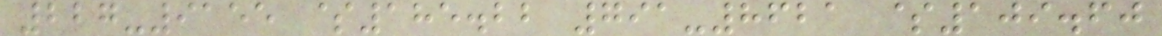227-9155 $185.22 791-8621 $109.60
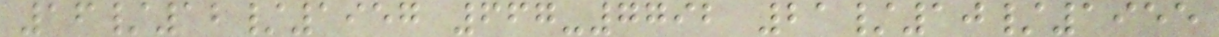16/12/1957 667-7792 21/10/1955
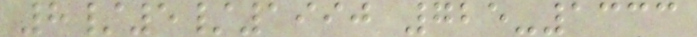8/5/1990 725-1333
